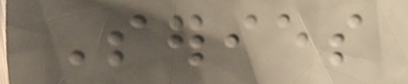Series
